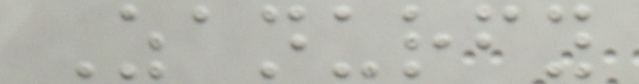Zanurfy
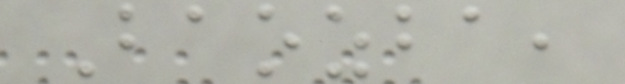Baozba,
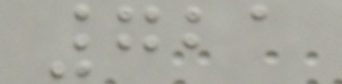721
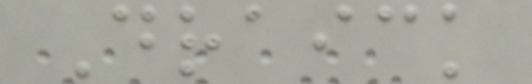Draick
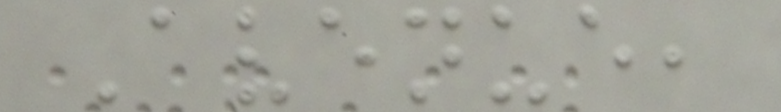Avenue,
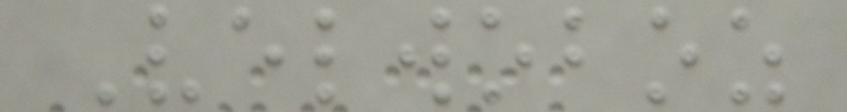Velwoboz
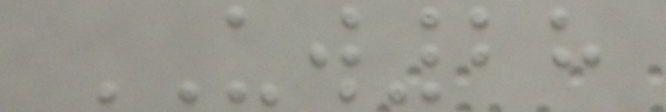UW28
